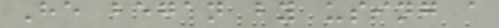He began by using a
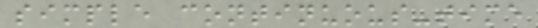simple continuous-time
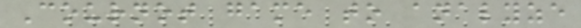Cournot game to analyze
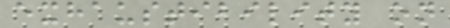exhaustibility on
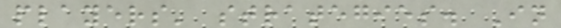players' strategies. In
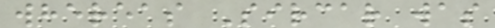whereas Sircar was
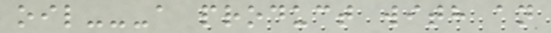oil---a product with an
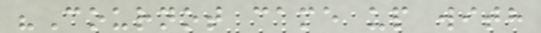"Cournot came up with
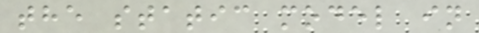the static model in
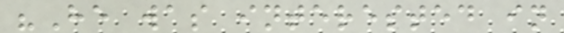"He was interested in
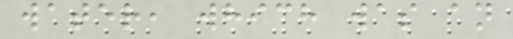water, which was an
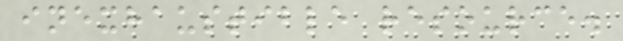inexhaustible resource.
